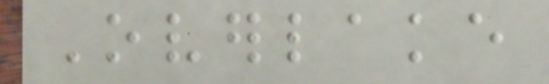Overlake
